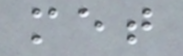met
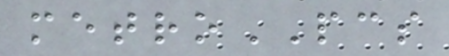metroPCS
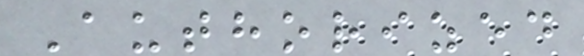Authorized
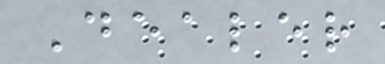Dealer
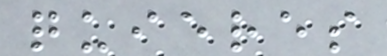quieres
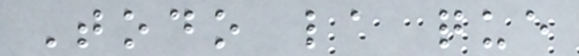Todo la que
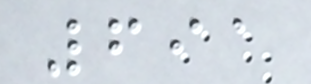691
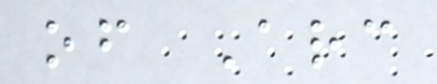of Arc
